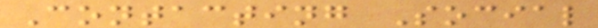Contacting Social
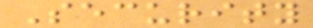Security
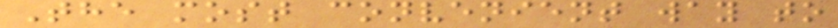The most convenient way to
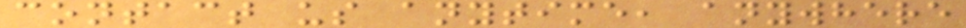contact us anytime, anywhere
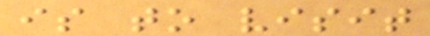is to visit
